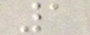1
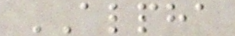ALPHA
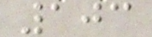103
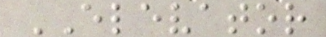ELEVATOR
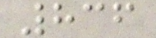836
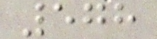578
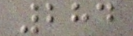284
